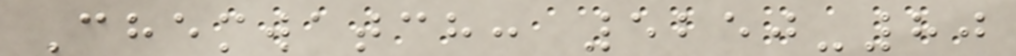Chemwatch: 5250-80
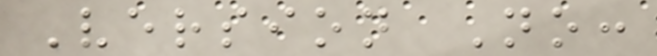Version No:
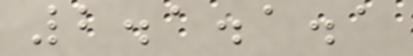2.1.1.1
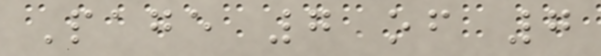Page 7 of 7
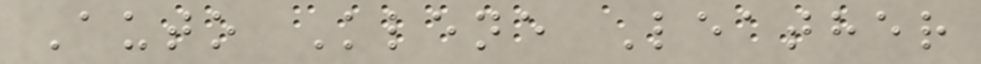Auto Klene Leather
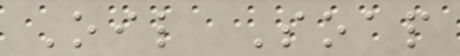Oil Soap
